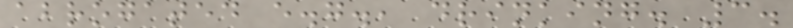abrogated e.g., drinking. 3.
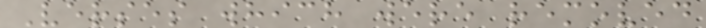Verses which were removed
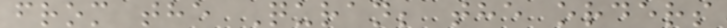from the Quran; the orders
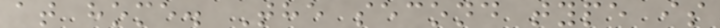at home. The second type is
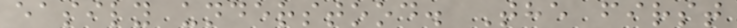easily understood. The first
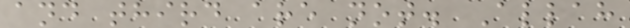and third are not. Allah
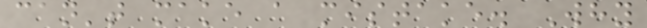can't make a mistake. Why
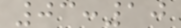03:10
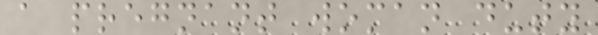a pregnant woman duty
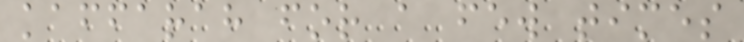kaffarah for a few times
